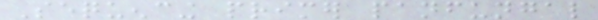Sequencing primer panfungal
